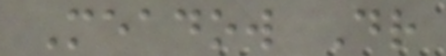Meadow Dr
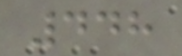448
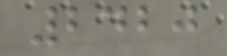2420
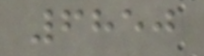6850
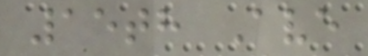15th Ave
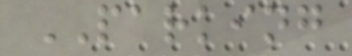PARKING
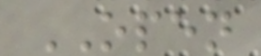OPEN
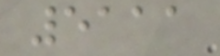5111
